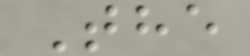The
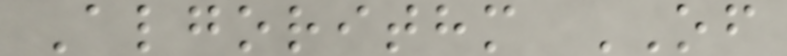Algorithm OF
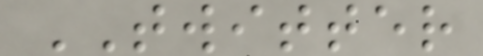TWITTER
